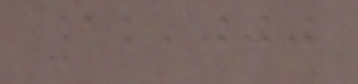12,000
